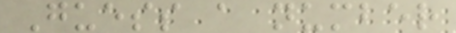Guess a number
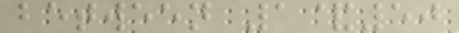between 1&50
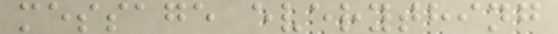message everything
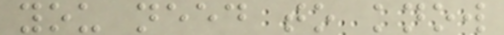you need to know
